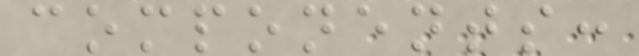components:
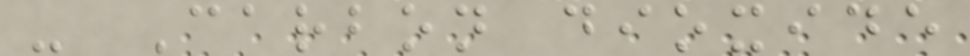- Carbon dioxide
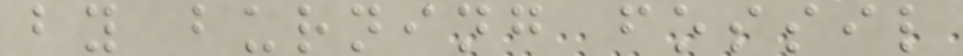by burning fossil
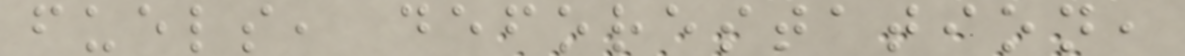fuels, deforestation,
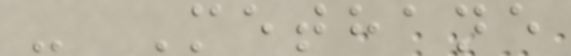- Methane
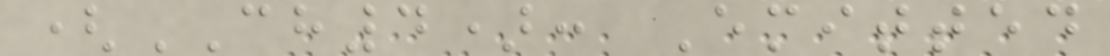(CH4): Emitted
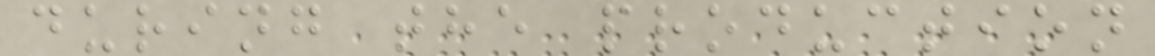during the production
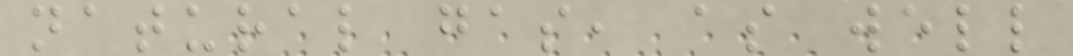natural gas, as well
